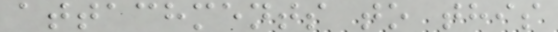attachments to this
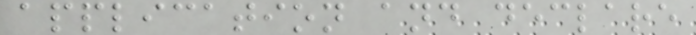application and declare
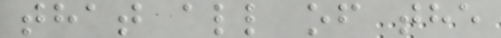that all of the
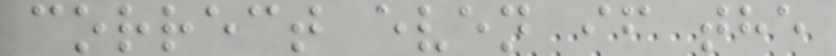correct even if the
